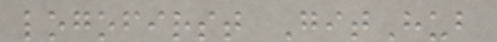logofirst GitHub
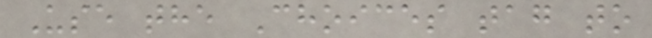Use the Choices tag to
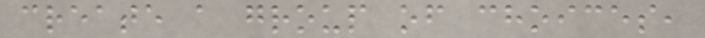create a group of choices,
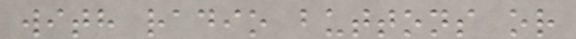with radio buttons or
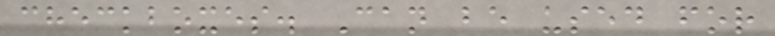checkboxes. Can be used for
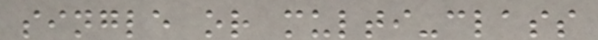single or multi-class
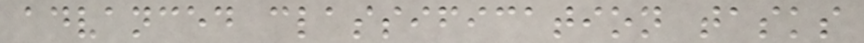advanced classification tasks
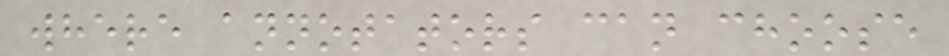where annotators can choose
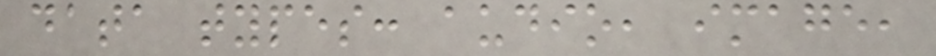data types: audio, image,
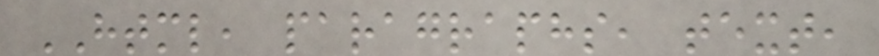HTML, paragraphs, text,
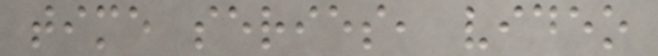time series, video
